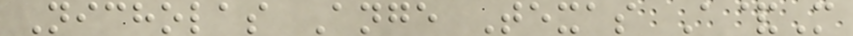Nicholas Ange Texas A&M
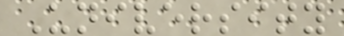University
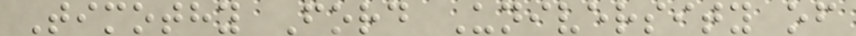Timothy Ford University of
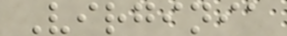Virginia
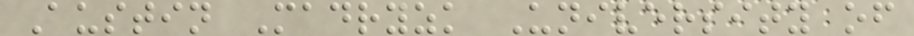Austin Madryzk University of
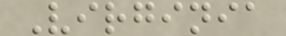Virginia
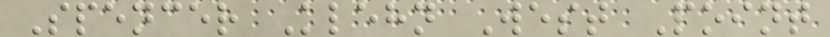Spencer Klehn West Point
